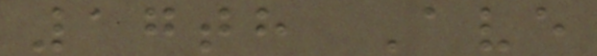17th Ave
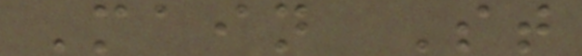Main St
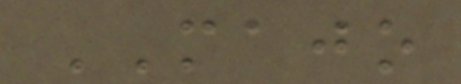MAJO
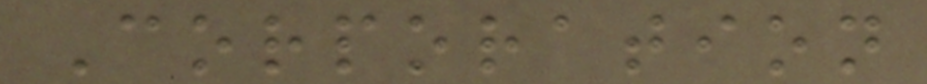Corporation
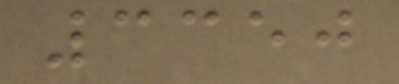3350
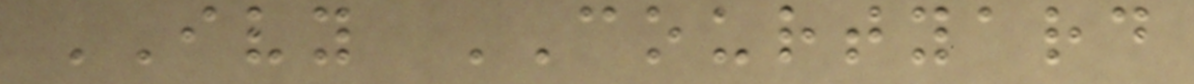IVY COURTYARD
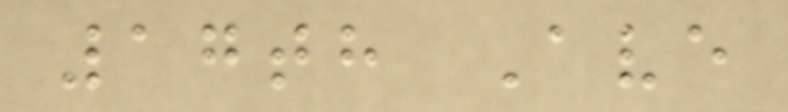17th Ave
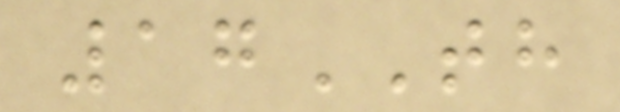17TH
